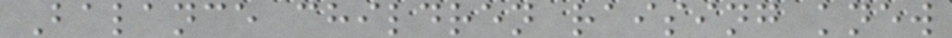Balance children raising knew
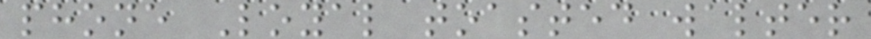phone Loyal toasted walter
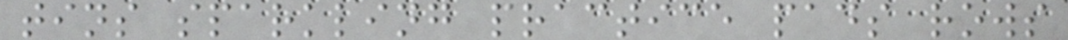tins sparkling practice pads rows
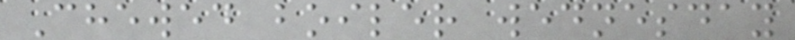Chewed boiler wednesday
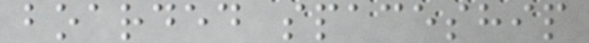boarded spaceship
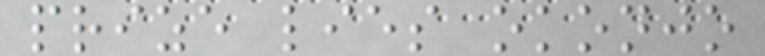prize lies okonjo
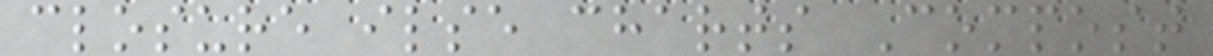closure ilse charts Compost
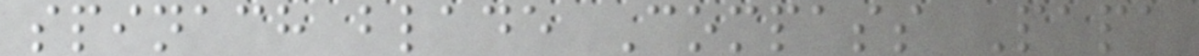spinach blade Compass Papa
